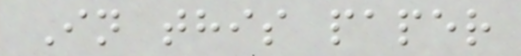In this paper
